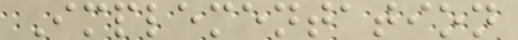Implementation
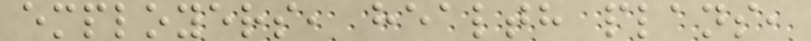employers, health plans,
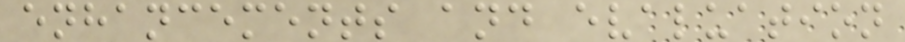enhancements and evaluation
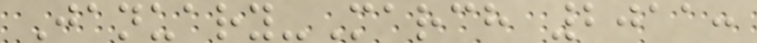January-March 2011:
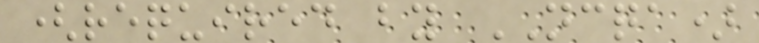(required by NCQA)
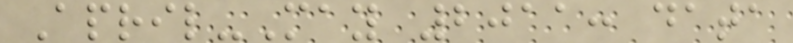April-May 2011: data
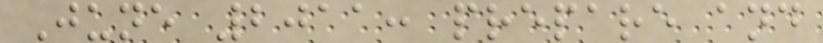June 2011: prepare and
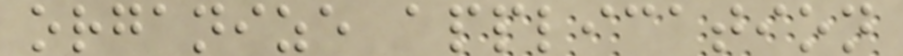organize application
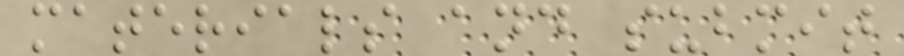materials and submit
